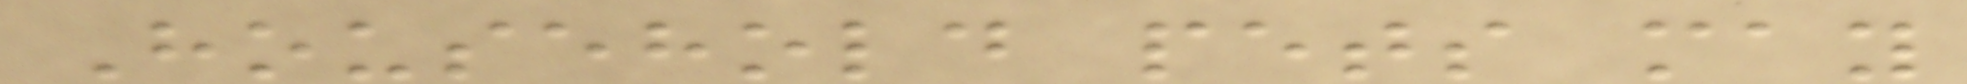Household pets may
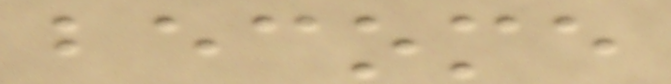become
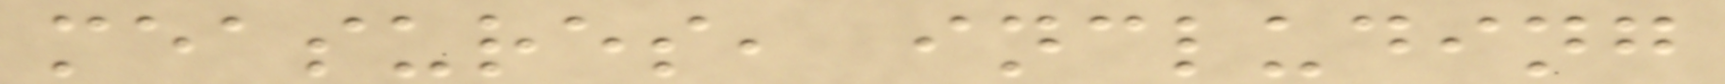measures, including
